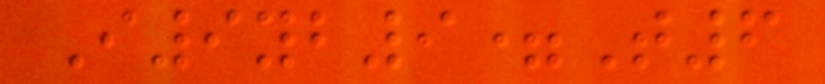I9yb9=T6
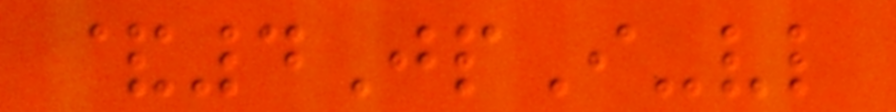&4JpI-vl
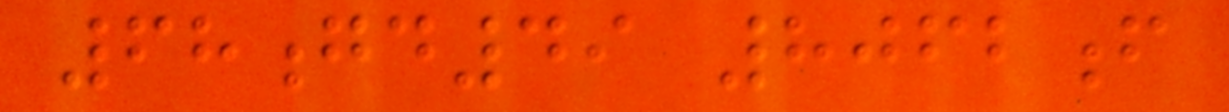68gd49 8062f
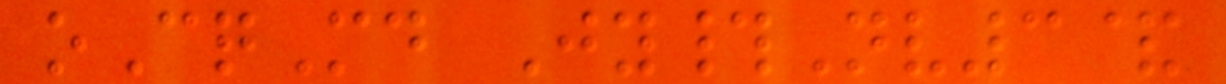oCqMd Jy#Nv3&
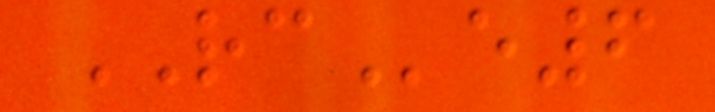RCe6
